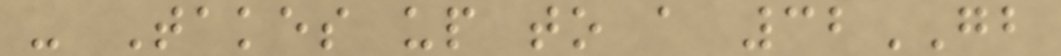- Takes up to a 32GB
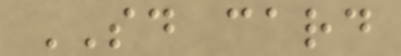SD card
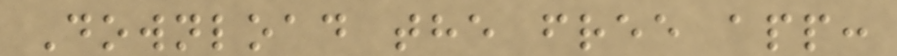Download the free app:
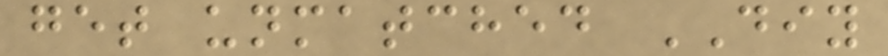get unmatched DIY
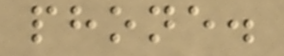phone.
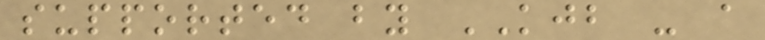supported by KJB - a
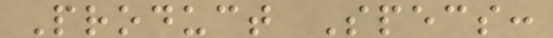Product Specs:
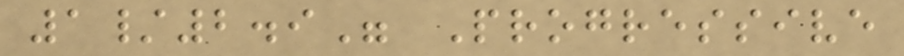1/2.9" Progressive
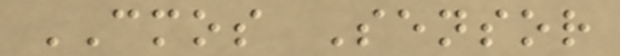CMOS Sensor
